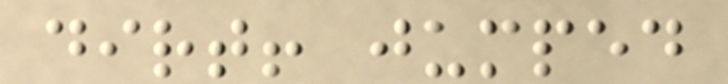dirt! jumped
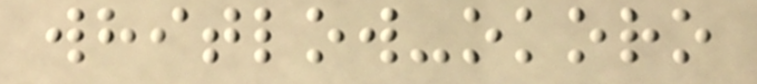whitlow-okoro
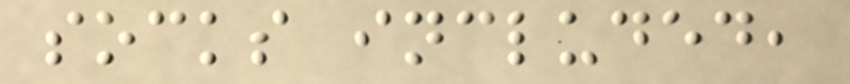socks included,
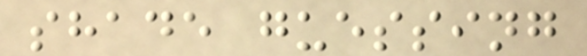shade guessing
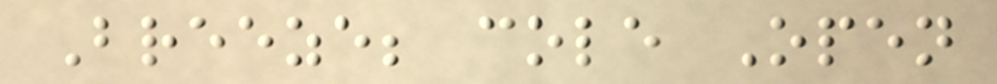Breeze; cole Open
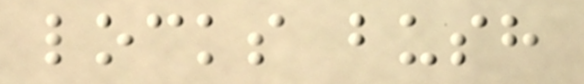locks bush
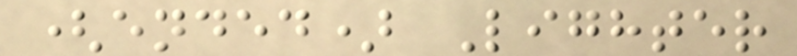(ended) Lighter
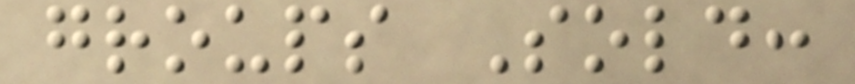groups Sold:
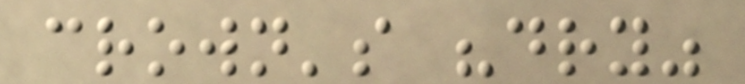crown's "dry"
